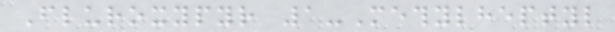Fluroxypyr 1-Methylheptyl
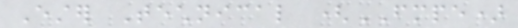Ester Technical (FMPE)
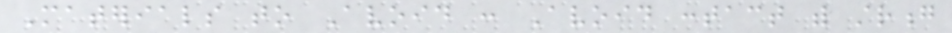Materials to Avoid : Avoid contact with strong
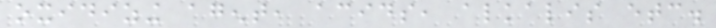oxidizing agent, acids, alkalis etc.
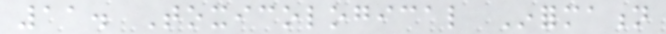11. Toxicological Information
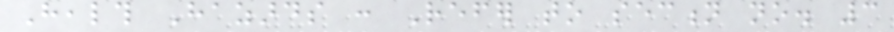Health Hazards : Refer to section no. 3
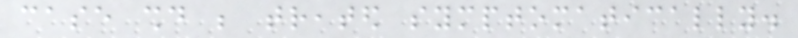case should be treated symptomatically.
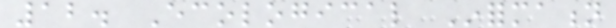12. Ecological Information
